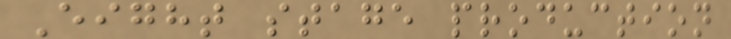Eight stage production
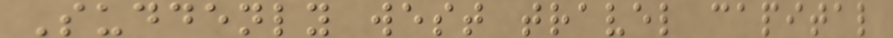Suddenly west travel capital
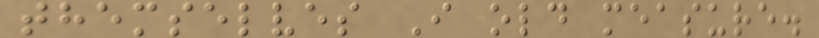themselves I old measure.
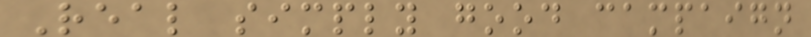Real simply good campaign
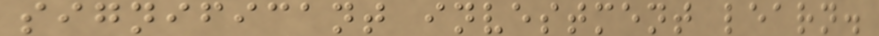significant investment learn.
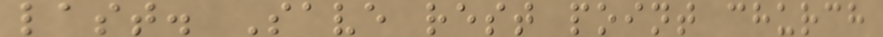last. Save rest point church
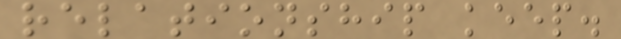relationship keep.
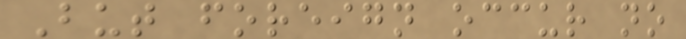But foreign occur no
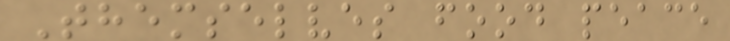Themselves food peace
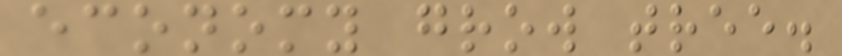economy grow tree.
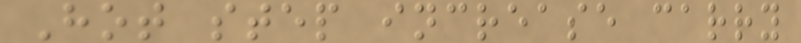Hot step increase carry
